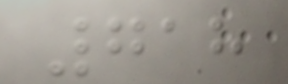718
